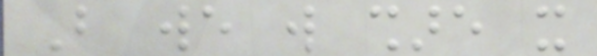But we will share it
